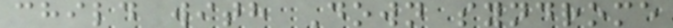child with Down syndrome
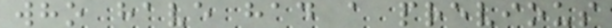who have had a previous
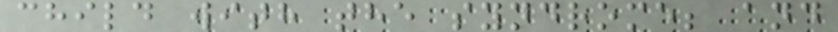child with the syndrome; and
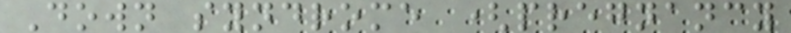Down syndrome (pregnancy
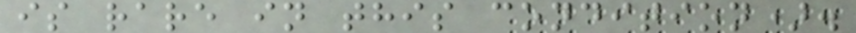is rare in this condition).
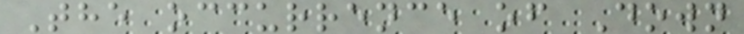The occurrence of Down
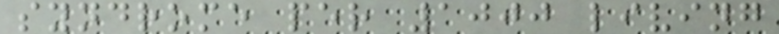syndrome per 1000 living
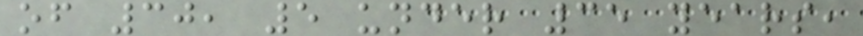of 30, 5 under 35 years,
